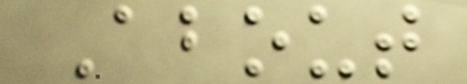About
